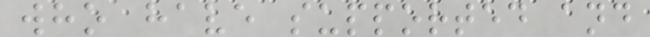who have supported and
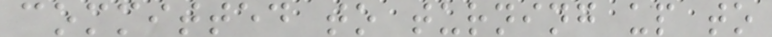committed to turning up to
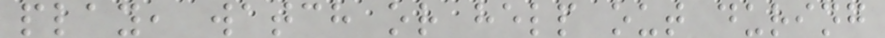play, watch or help out during
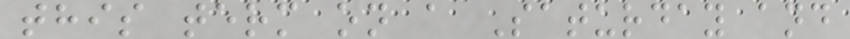this term on a Saturday and
